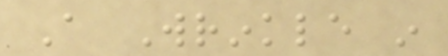A Wrinkle in
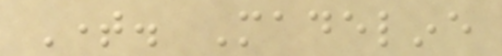Time. Madeline
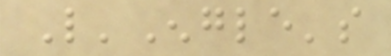L'Engle's
